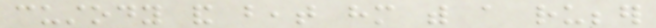custody and beat him with a rubber
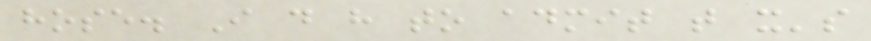hose. I do have to admit that it's
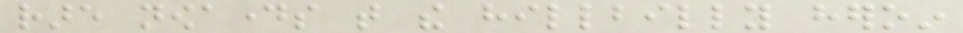rare nowadays that the hillbilly heroin
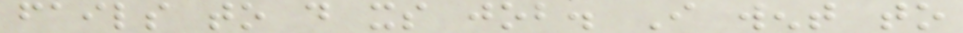fails to do its job. I went to
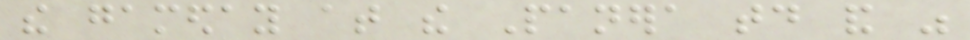the gameday at the Panera today and was
